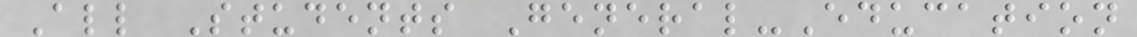All Students General-Education
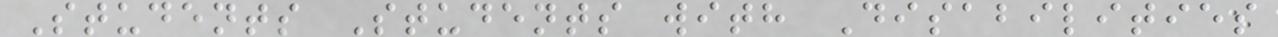Students Students with Disabilities
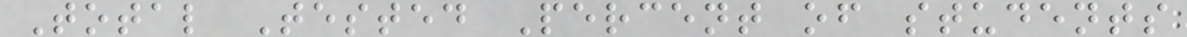Total Tested Percent of students
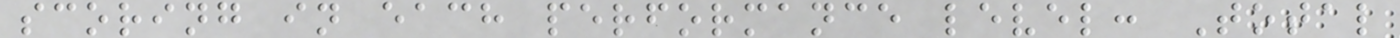scoring in each performance level: Total
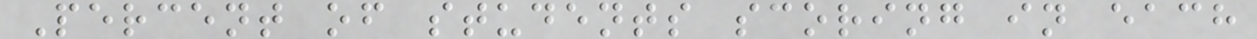Percent of students scoring in each
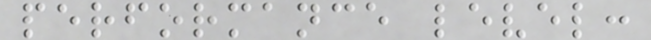performance level:
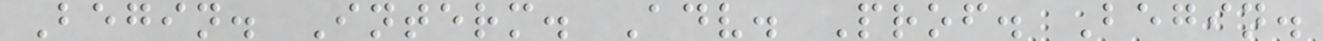Begin. Interm. Adv. Prof. Begin.
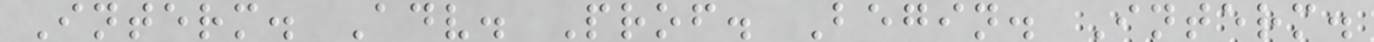Interm. Adv. Prof. Begin. Interm.
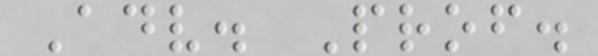Adv. Prof.
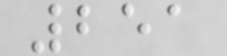251
